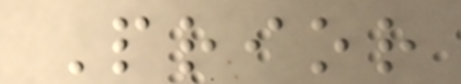Prior
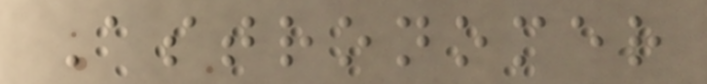Astronomer
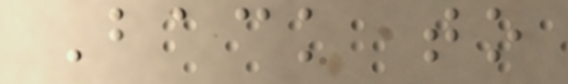Back to
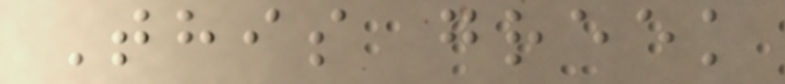This greek
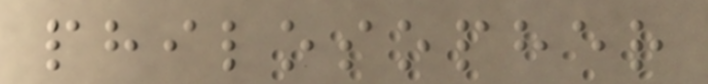philosopher
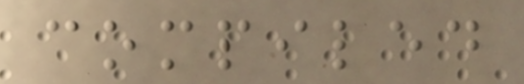compiled
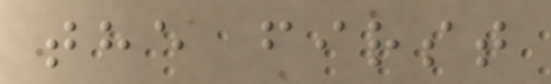the first
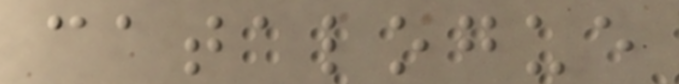catalogue
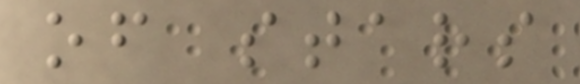of stars
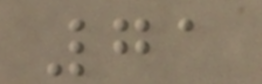71
